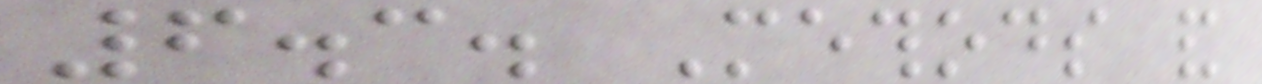6.3. Methods and
